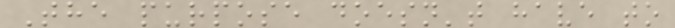The purpose doesn't have to
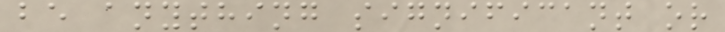be anything significant or
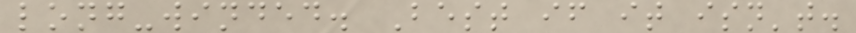long-winded. Best if it isn't.
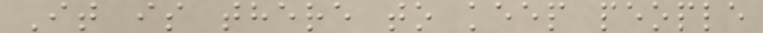It is there to keep people
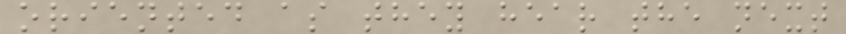oriented as they hear the next
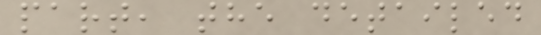part, the detailed
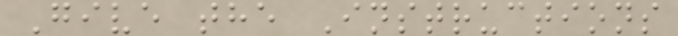Give the Instructions
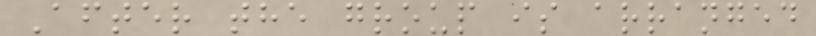After the group is arranged
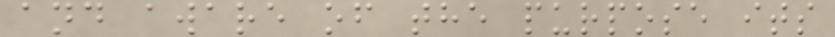and aware of the purpose its
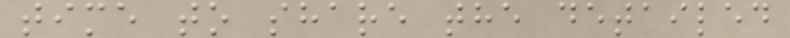time to share the detailed
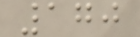170
